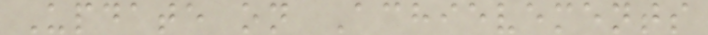Update on Achievements
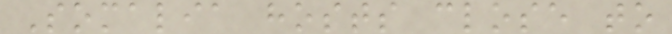Somalia hosts close to
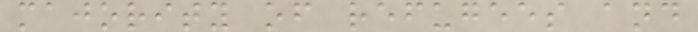majority of refugees and
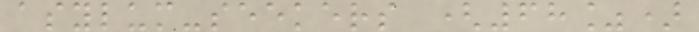asylum-seekers (68%)
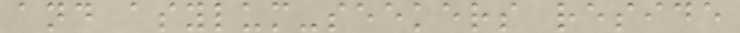and asylum-seekers reside
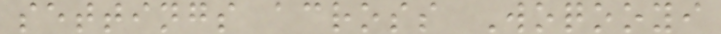settings across Woqooyi
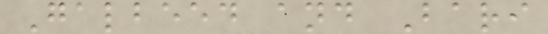Galbeed and Bari
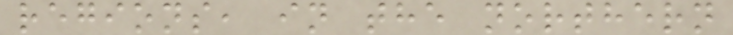regions, in the northern
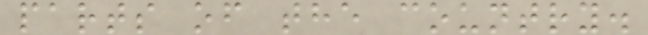parts of the country.
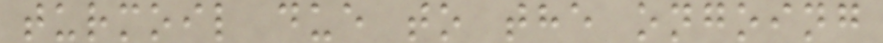turmoil due to the ongoing
